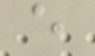e
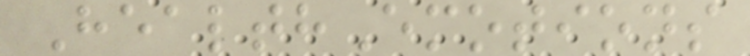HealthEmotions
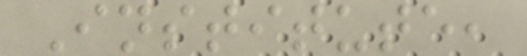Institute,
